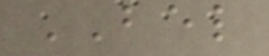BEL
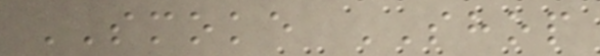SMOKE SHOP
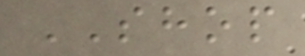SHOP
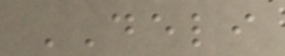DELI
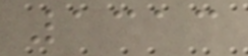1313
